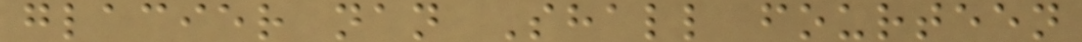glacier nan Shall fourteen
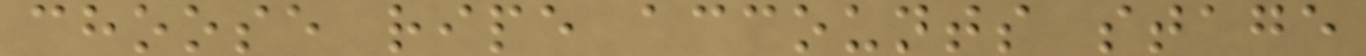choose ripe accounts stage
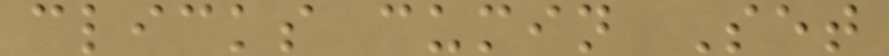clicks cumin Set
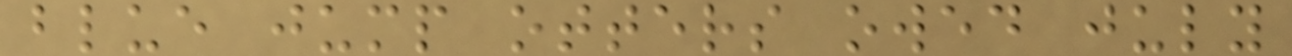blue jump otters owed july
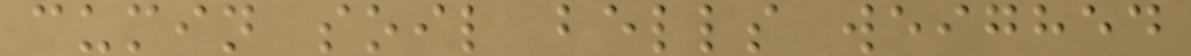cumin soil bells weighed
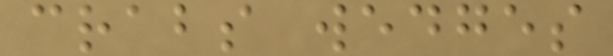crabs wedges
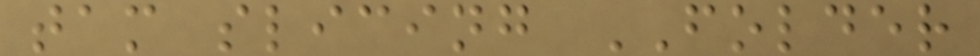tam slicing FOLDER
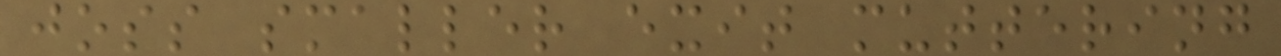joss smaller exit muttering
